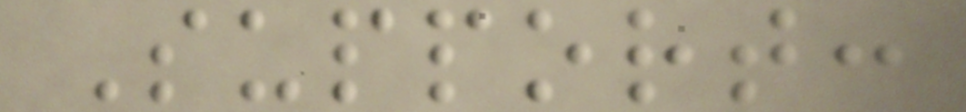Support:
